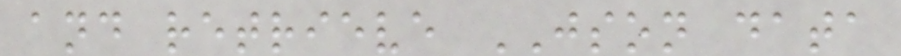and retrieve JSON data
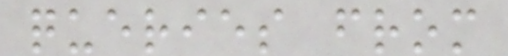queries from
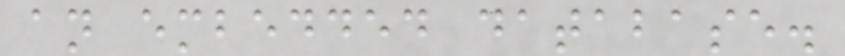an embedded database.
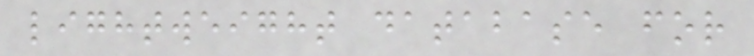lightweight database for
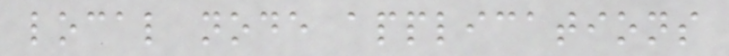local node applications
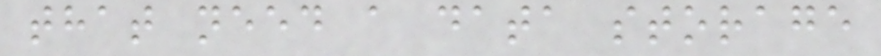that need a data storage
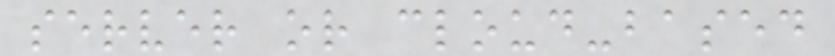server or cloud-based
